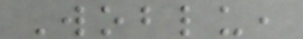Woblu,
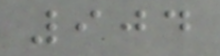904
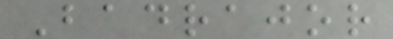Badrajor
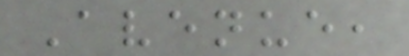Avenue,
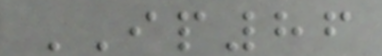IP86
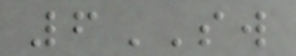6SW
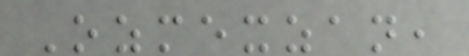Ozmexzan,
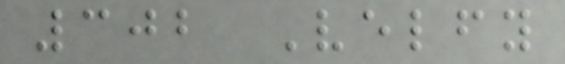302 Velfy
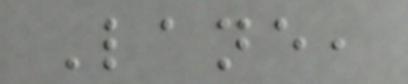Lane,
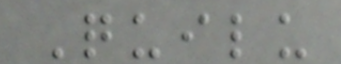Quilu
